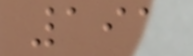191
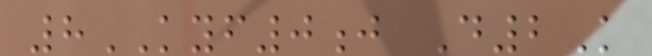8KYF0j D2K
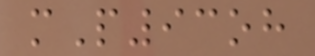mP93oh
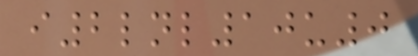i2lnl10u0
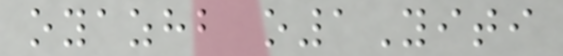oyazhb o1Yiti
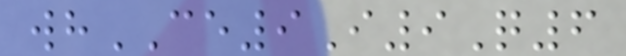whCE9I9Q6
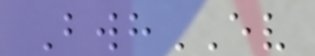BwhEV
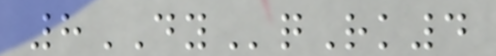8DYqRk4
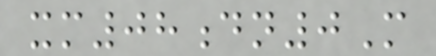xm08dn0M
